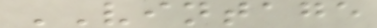VINTAGE
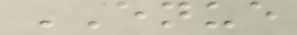ENUE
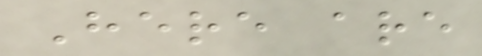Here are
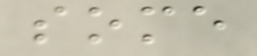some
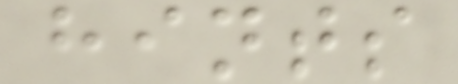hints
